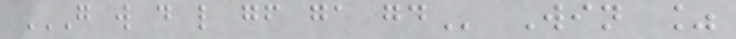G W D L GF GA GD Win %
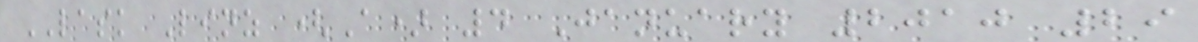LASK Linz (A) 4 January 2010 29
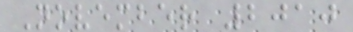November 2010
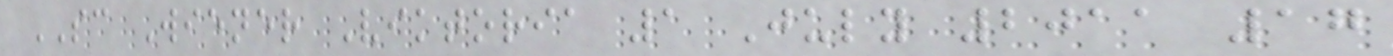SC Wiener Viktoria 1 July 2011 17
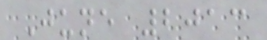June 2013
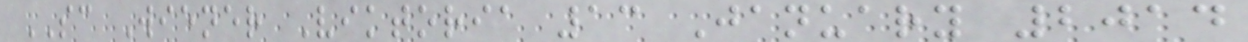SC Wiener Viktoria 13 January 2014
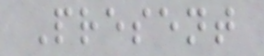Present
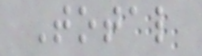Total
